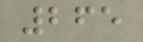265
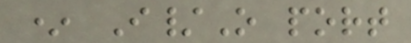* I/O port
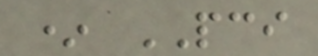* PCI
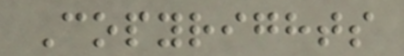Copyrights
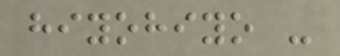hiyohiyo -
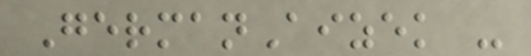GermanAizek -
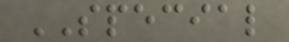SPECIAL
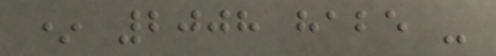* 2008 habe -
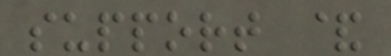support &
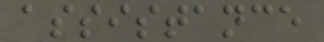assistance
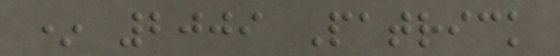* 2009 Patrick
